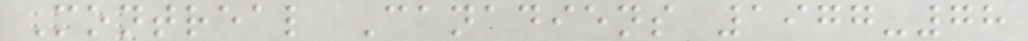Montreal Canadiens 1977-78
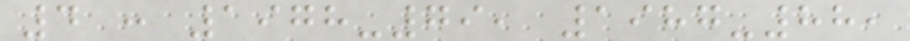4 : 1978-79, 1987-88,
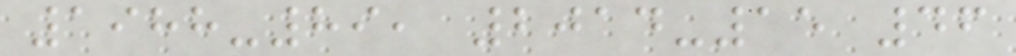1988-89, 2014-15 46
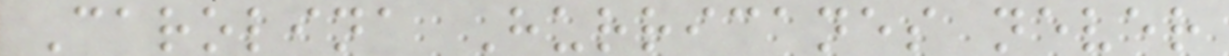Carolina Hurricanes never
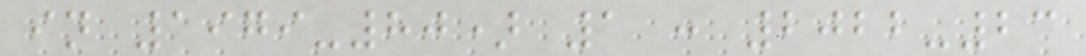in 1979-80) 1 : 2022-23
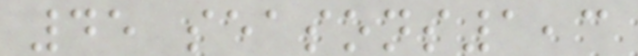45 seasons1,3
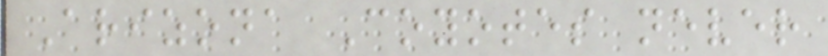Arizona Coyotes never
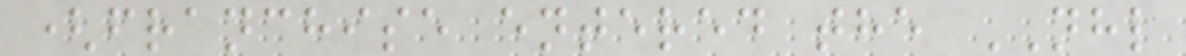(franchise entered the NHL
